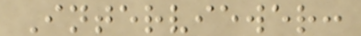Interviewer:
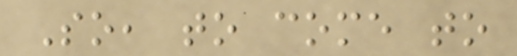So, to come to
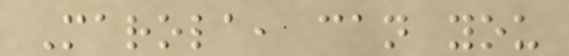Marola, can you
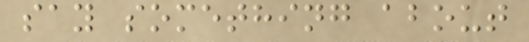say something about
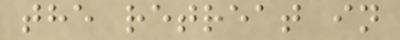the retreat in
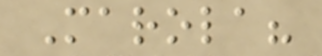Marola?
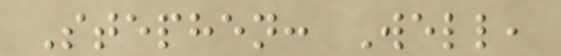Stephen: Well,
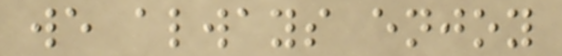we always enjoy
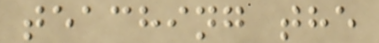teaching the
